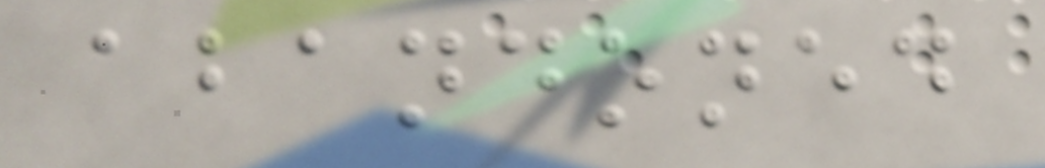abandoned
